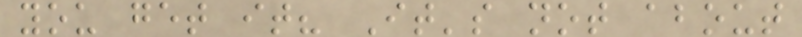you get it? It's not about
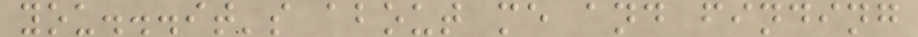you...it's about me and finding
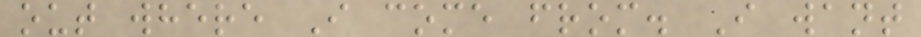out where I come from. I want
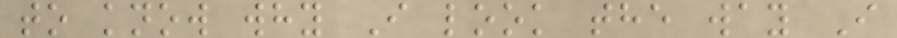to know why I look the way I
